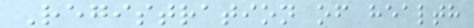Registration of health
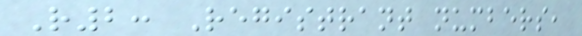R2: Registrant numbers,
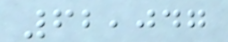62,047
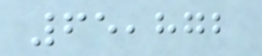65,872
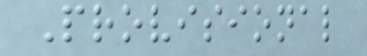Provisional
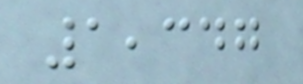1,347
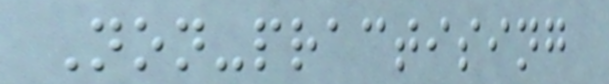Non-practising
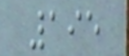195
